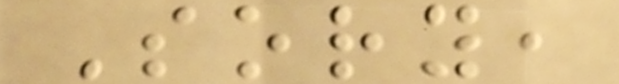Sory,
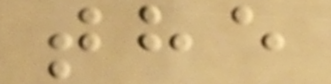the
